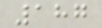187
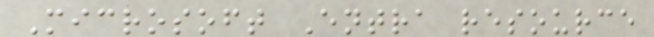Microsoft Entra resource
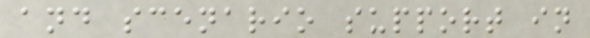and scenario support in
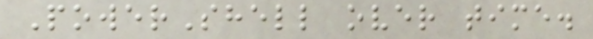PowerShell over time.
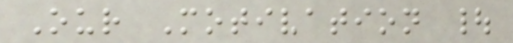Our Motivation |
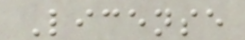License
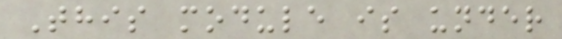This module is under
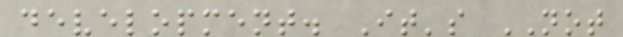development. It's NOT
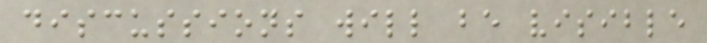discussions will be visible
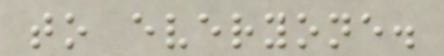to everyone.
